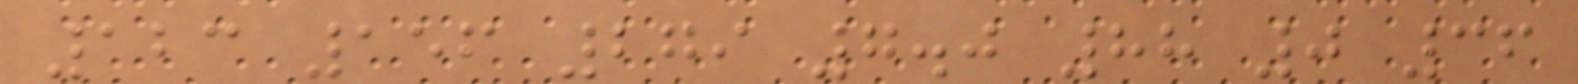123 156 279 7.0 88 0 36
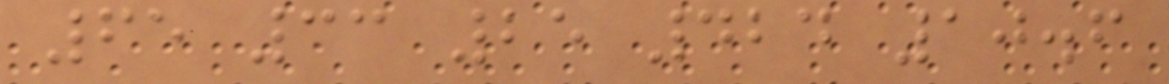65 33 25 424 10.6
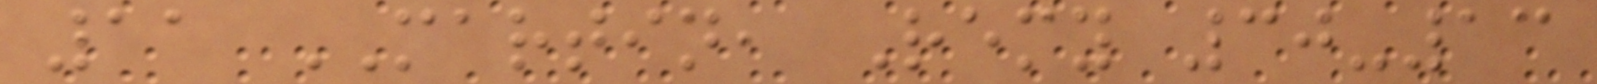11 MARTIN, Remy 30-13
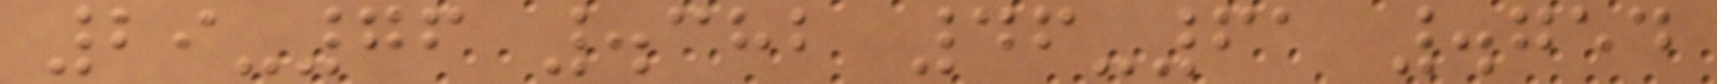29-76 .382 46-61 .754
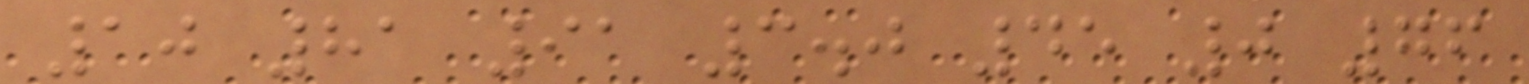10 81 91 3.0 45 0 76
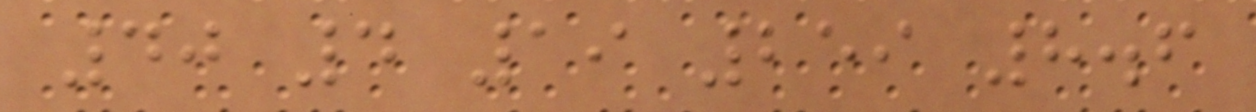40 4 19 259 8.6
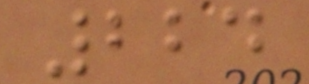224
